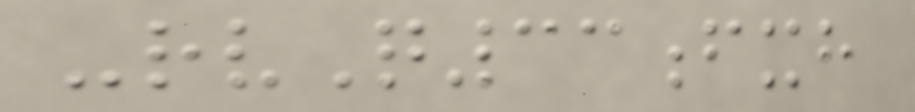-rvQ33fxh
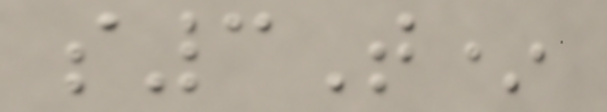s3T*
